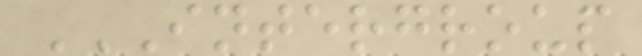INTERGROUP
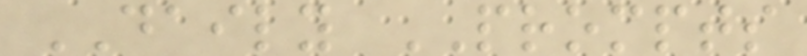DAILY PROMPTS
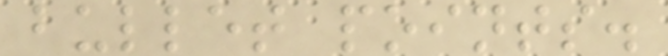bullet points.
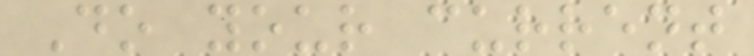Do your current
